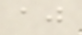aj
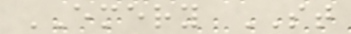EMERY ST
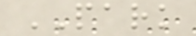PARK
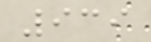939
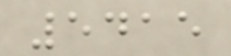5415
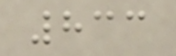833
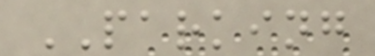PARKING
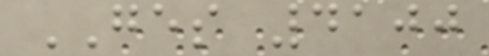GES 4100
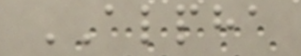ALPHA
